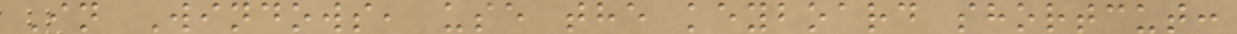In Windows, use the keyboard shortcut:
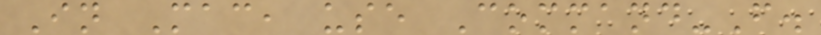In Mac, use Command-F.
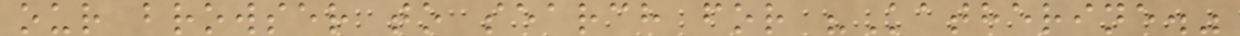our browser to search for "Katherine."
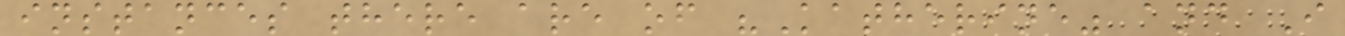instances there are of "Katherine" and I
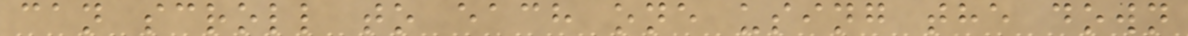can scroll to each one using the down
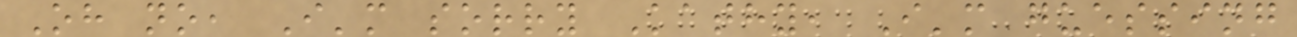Oh no, I'm sorry Kathy, I'm guessing
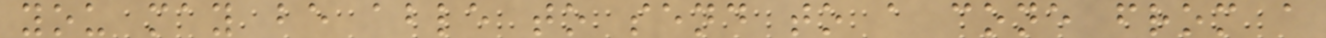you may be able to send to a cone from a
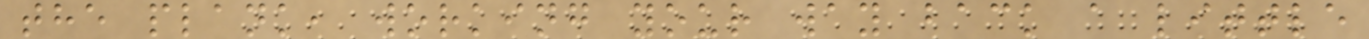the plank, working your way back a little
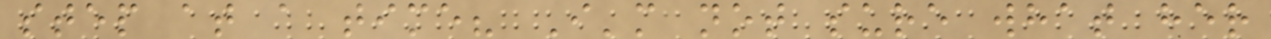step at a time? I'm not sure what her
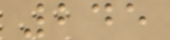245
